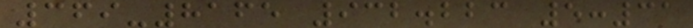369-8165 932.223 5:31
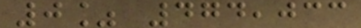0% 474,033
